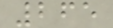265
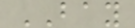BAY
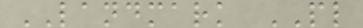LANDMARK PL
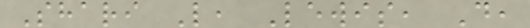Shari L, Lewis, D,
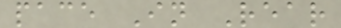pace In Rear
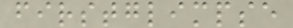firstglimpse
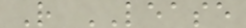R LEASE
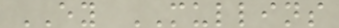EY MULLINS
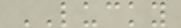LUCKY
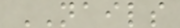NAILS
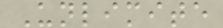Unlimite
